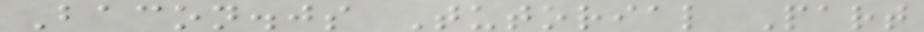Bacon.js Tutorial Part
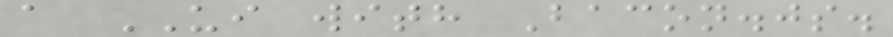a UI with Bacon.js.
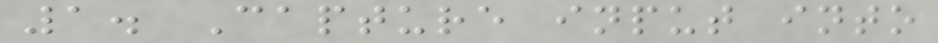1. Capture input into
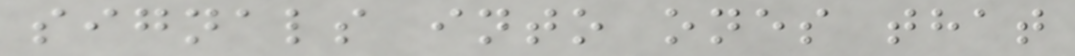signals into ones that
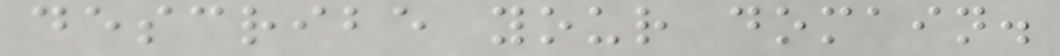describe your domain.
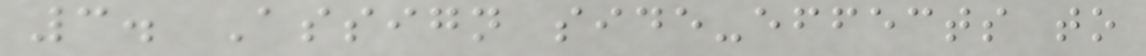3. Assign side-effects to
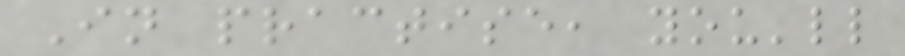In practise, you'll
